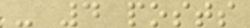- 4 posts
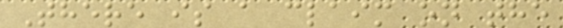There is a claim on the
